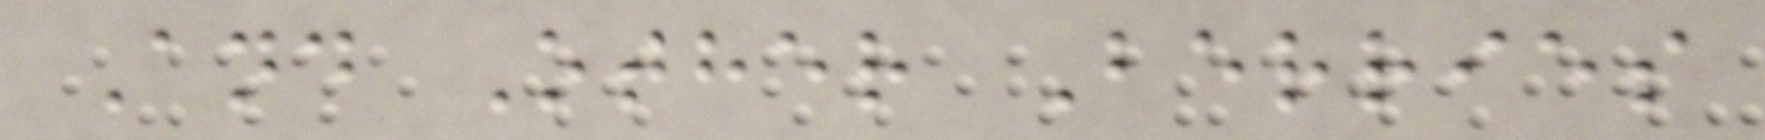And Other Berries
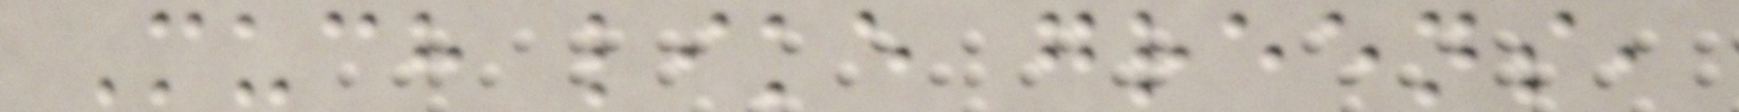Much like greens,
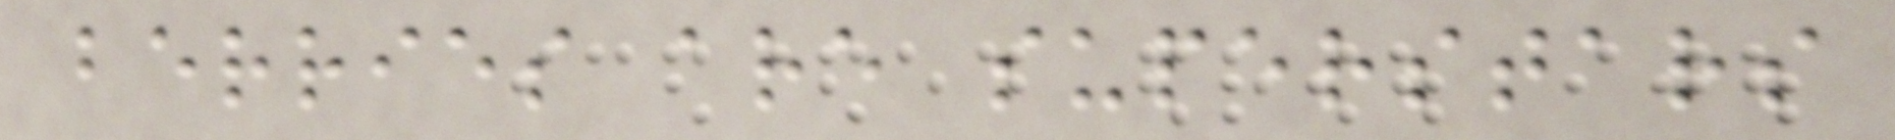berries are superstars
